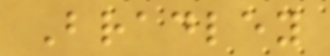Bradley
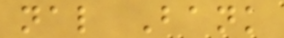nal Bank
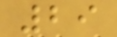29
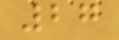27
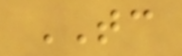TC
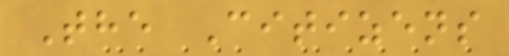The Citizens
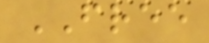FREE
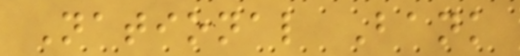National Bank
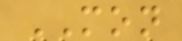MON
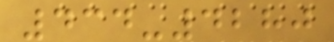434-4280
